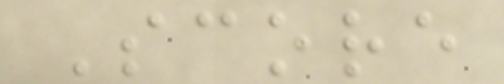Score
